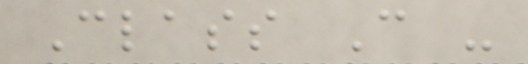Class C -
